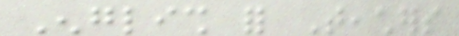English for Teachers
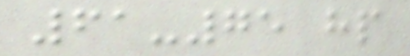61-75 hp
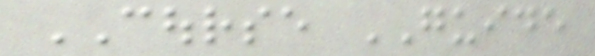COURSE GUIDE
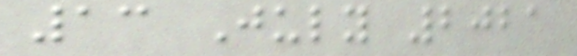13 July 2021
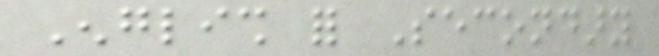English for Secondary
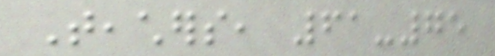Teachers, 61-75
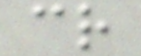cr
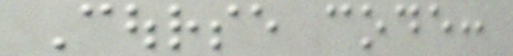Course code:
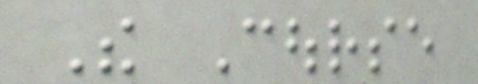The Course
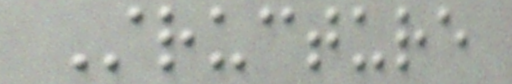Structure
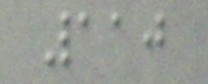110
